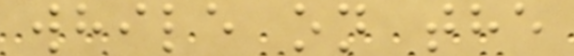while on the
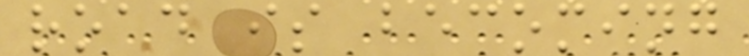road is becoming
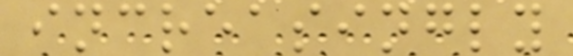increasingly
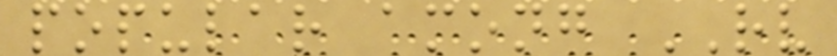popular among RV
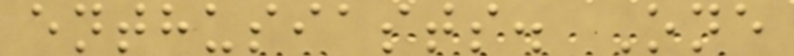enthusiasts. One
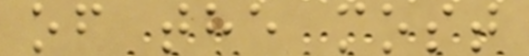of the most
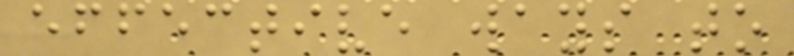effective ways to
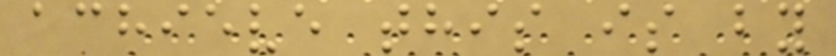achieve this is by
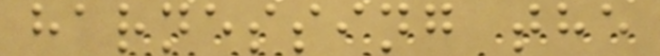harnessing the
